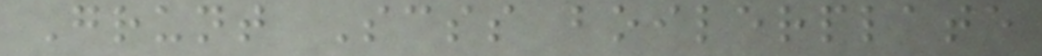Grunt Scss boilerplate
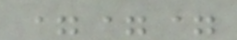===
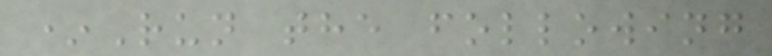*Run the following
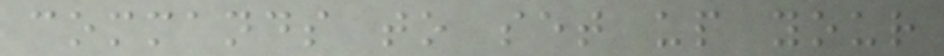commands to set up your
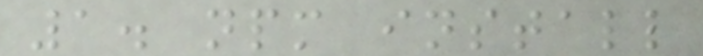1. npm install
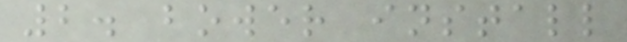2. bower install
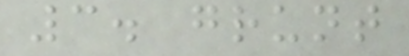3. grunt
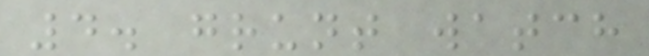4. grunt watch
